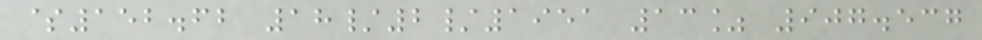$152.62 18/2/1951 13% 907.537
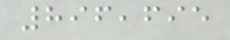896,695
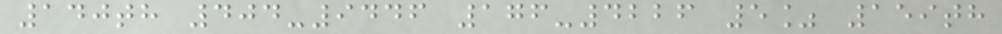140th 404-9446 176-4226 5% 159th
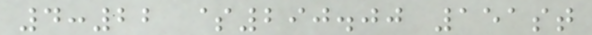4:22 $290.00 151st
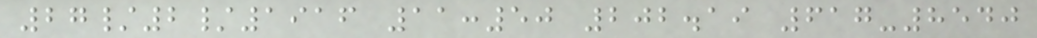27/2/1916 11:50 202.19 617-8540
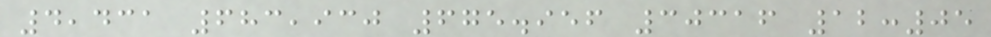4,431 683,930 675.956 30316 12:05
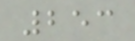253
